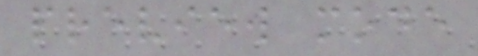preview mode
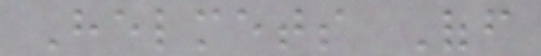Helmets Off
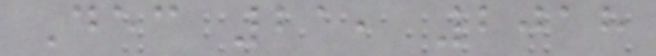Dec 21, 2018
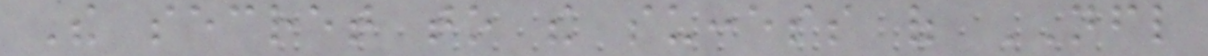The secret to the success of NFL
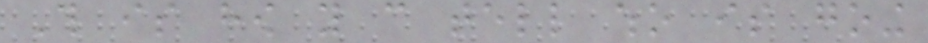This is how you can tell who is going
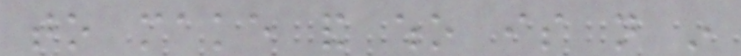to make and who is not in
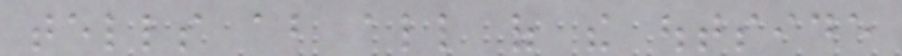tells about all of the outside
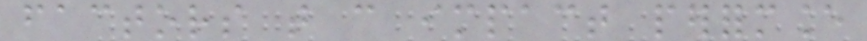factors that can impact performance
